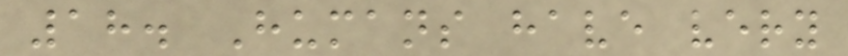18. Humans have very
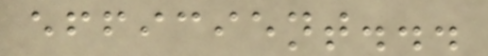efficient...
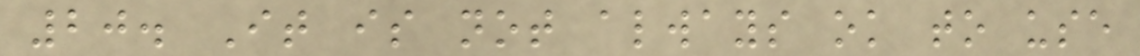20. It is not always ok to use
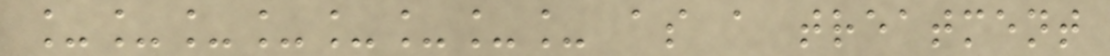________ as a treatment
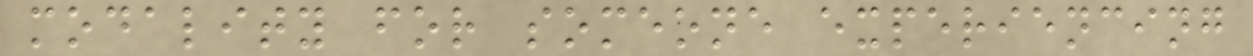modality for someone experiencing
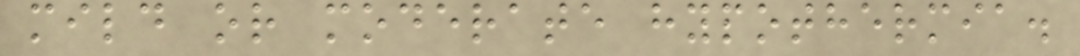mild or moderate hypothermia.
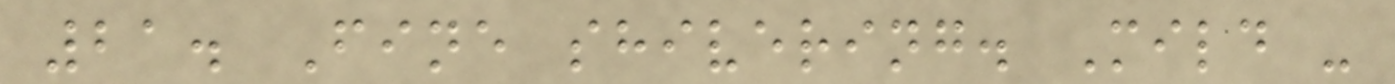21. Fine shivering. Mild -
